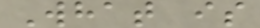What is
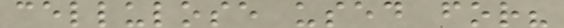cellulose used for?
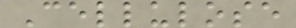Cellulose
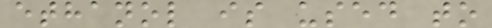ethanol is used to
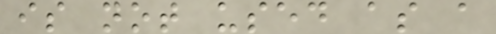is not used as a
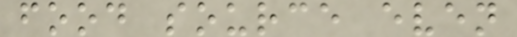food source even
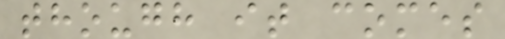though it comes
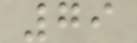79
